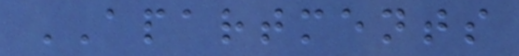APARTMENTS
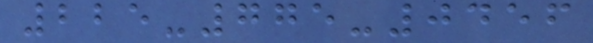225-775-0456
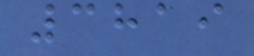3819
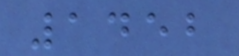1452
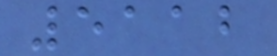5112
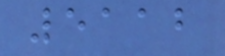5112
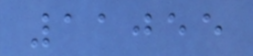11055
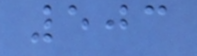503
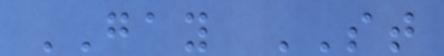GAY ST
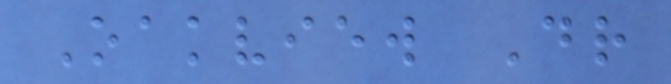Oakview Dr
